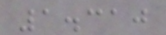1.310
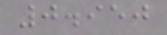0.950
